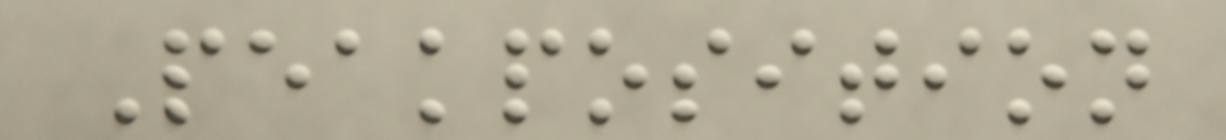Peakposition
